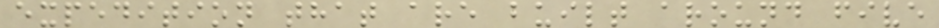expedition that are built around five
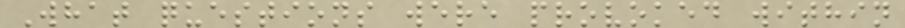What questions were provoked within
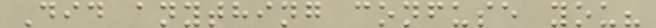Did anything confuse you?
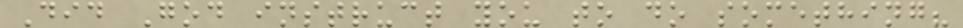Did God instruct you to do something?
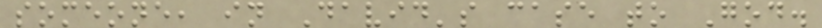someone, in David's case to God.
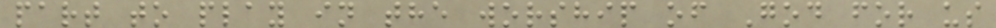part to play in the worship of God for us
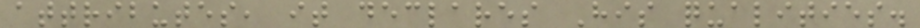attributes, it declares His qualities.
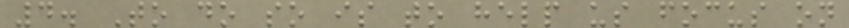4. To do so is to help us focus on
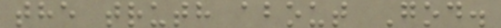the truth about God.
